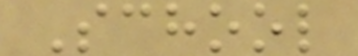School
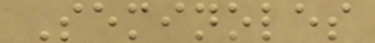Seminoles
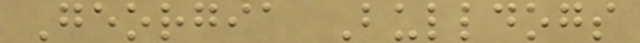Georgia Bulldogs
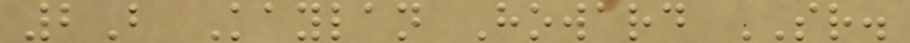2B Kaylan Howard SR.
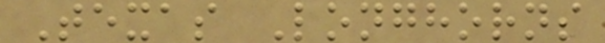Texas Longhorns
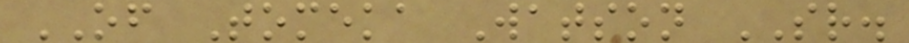OF Tomeka Watson SR.
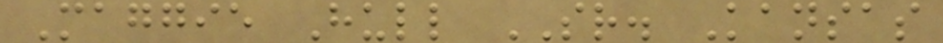Maggie Hull SR. Kansas
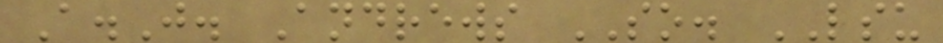A.J. Andrews SO. LSU
